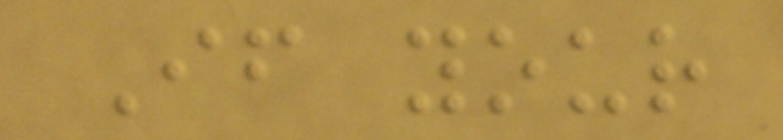If your
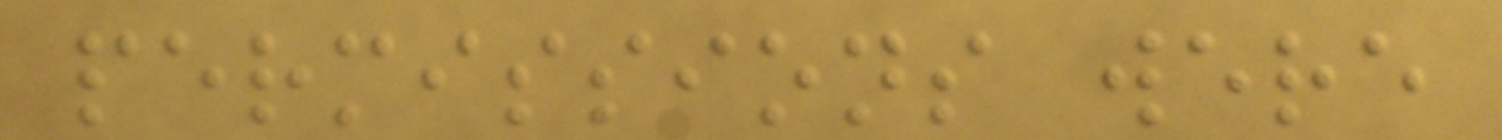permissions were
